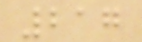217
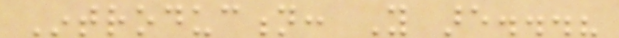Introduction: You are...?
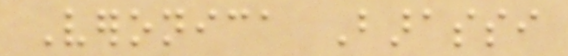Veronica Barassi
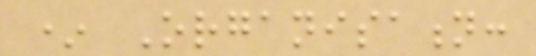* Organisation:
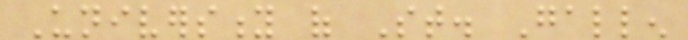University of St. Gallen
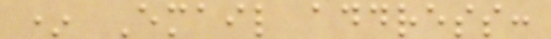* Email address:
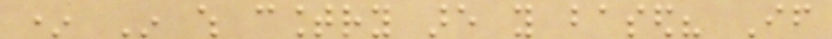* In which country are you based? If
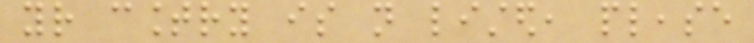your country is not listed, please
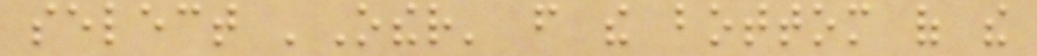select 'Other' from the bottom of the
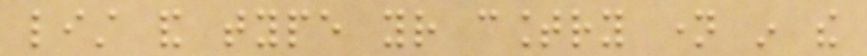list and type your country name in the
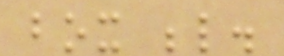box below.
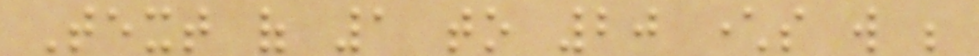Text of 1 to 20 characters will be
